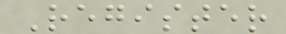Register
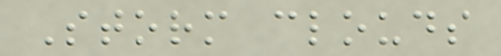Storm clouds
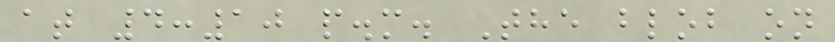at 4:10 p.m. The blob on
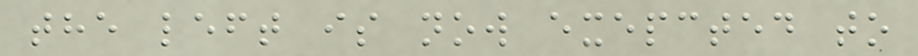the left is now exepcted to
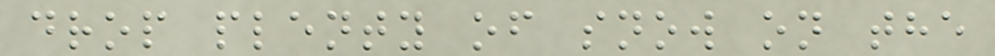drop plenty of snow on the
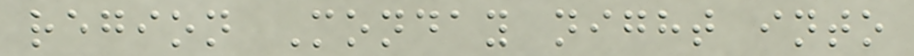region Monday night into
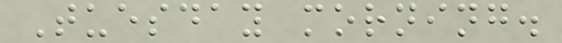Tuesday morning.
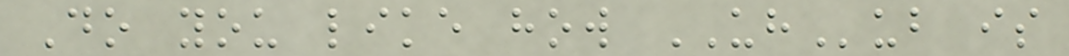Do you like how UHub is
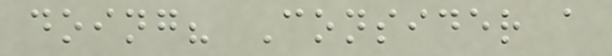doing? Consider a
